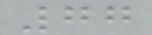77
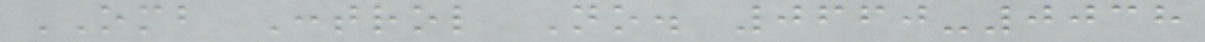OMB Control No. 0660-0038
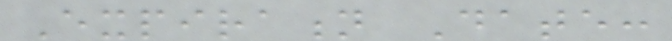Expiration Date:
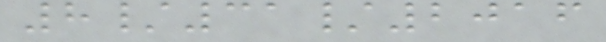8/31/2016
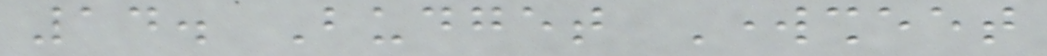14. Budget Worksheet
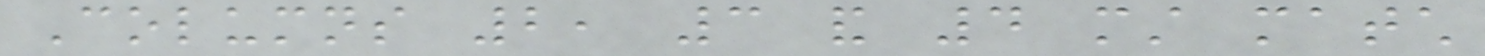Columns 2, 3 and 4 must match
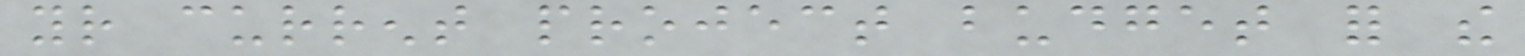your current project budget for the
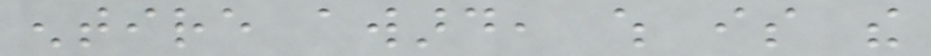entire award, which is the
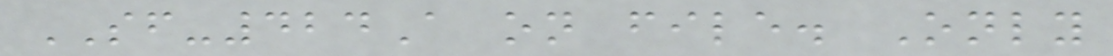SF-424A on file. Only
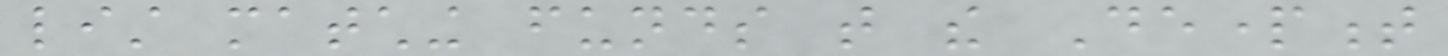list matching funds that the Department
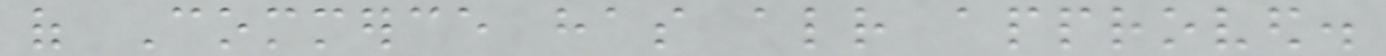of Commerce has already approved.
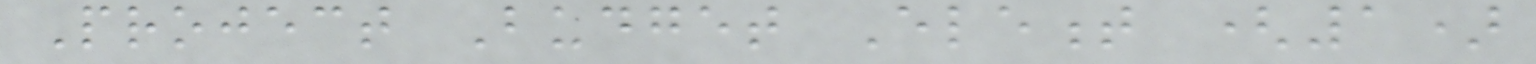Project Budget Element (1)
